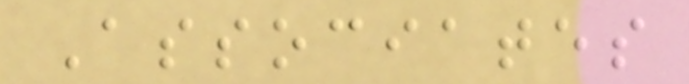Associates
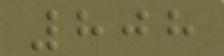808
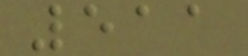511
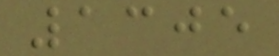1305
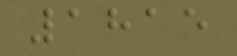1815
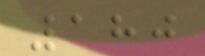180
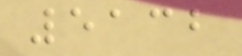5132
